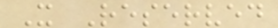X Reserved
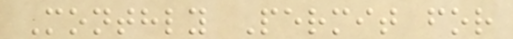Monthly Permit for
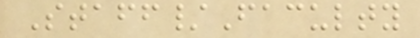Staff/Faculty
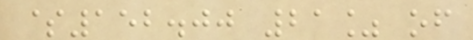$152.00 21% of
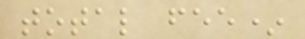total fee*
